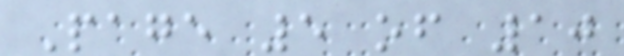Page 5 of 10
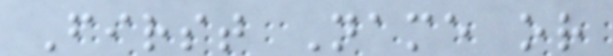First Name or
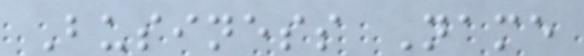Business Name
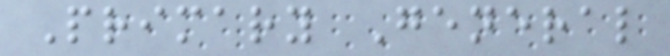Primary General
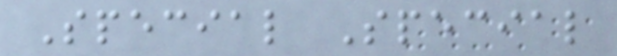Special Special
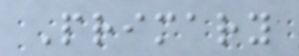Primary
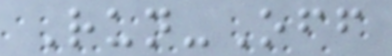Run-Off
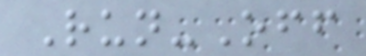Run-Off
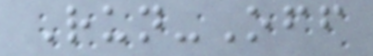Run-Off
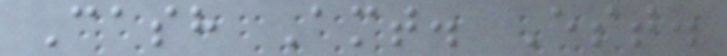Cash Amt. Est.
